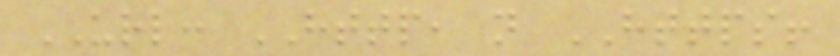URL: HTTP, not HTTPS!
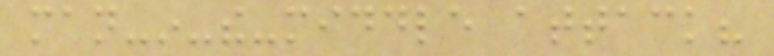man-in-the-middle attack?
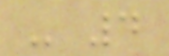- 4
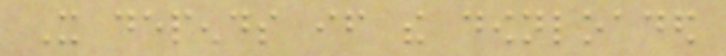It depends if the downloaded
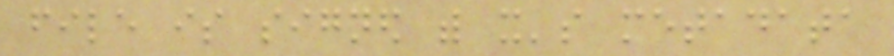file is signed with it's metadata
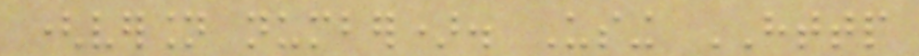(version number). Using HTTP
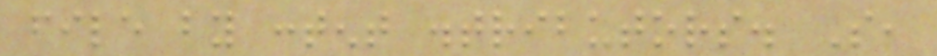file by content distributors. So,
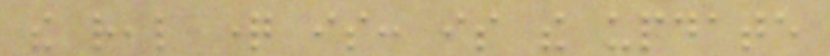the real question is: is the update
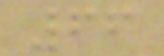66
